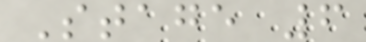Stage 6
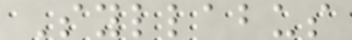Syllabus
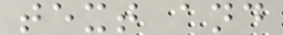text and
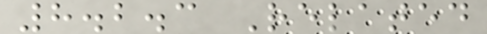8.2.3 Related
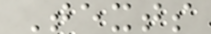Texts
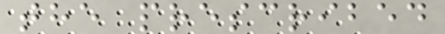the prescribed
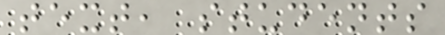text, students
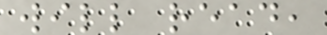will read,
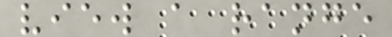view a range
